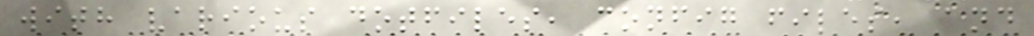with various dotfiles, config files, and
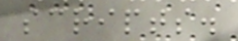scripts.
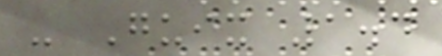- Guix 1.4
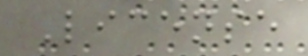License
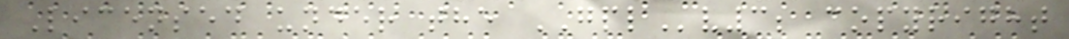Licensed under the GPLv3; copyright
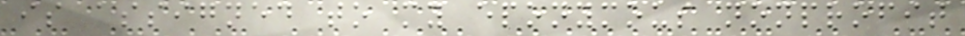is assigned to my eponymous nonprofit
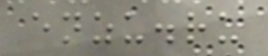enzu.ru
